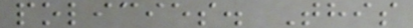policies. This
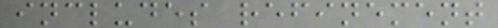includes refinement
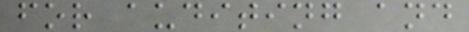for auditing and
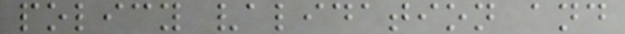policy validation and
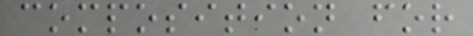composition for
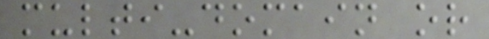multi-domain or
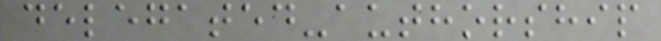delegated-authorship
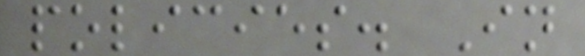policies. In
